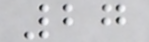27
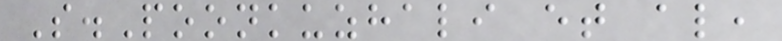S.Poonkuzhali et al,
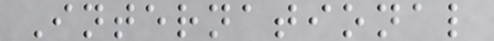International
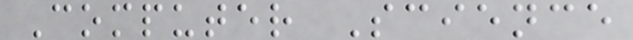Computer Science
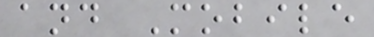and Mobile
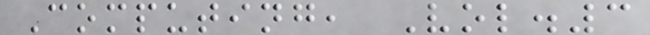Computing, Vol.3
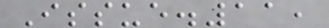Issue.11,
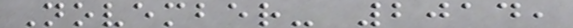November- 2014,
